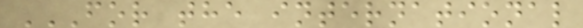FOR THE INTERNATIONAL
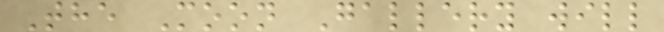The Moon Gallery will
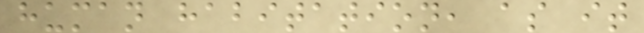human habitation, as it
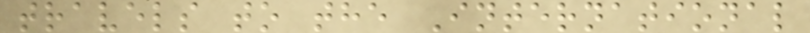travels to the International
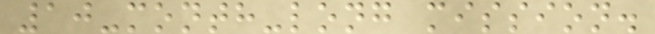10-month-long mission.
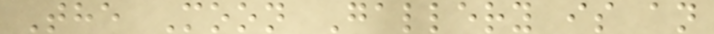The Moon Gallery is an
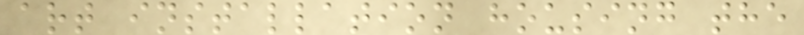art installation housing the
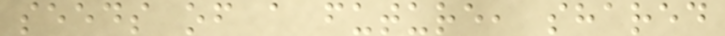seeds of a future, shared
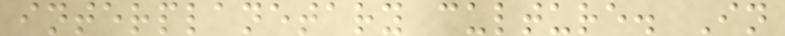interplanetary culture. In
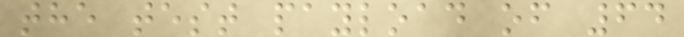the test payload of 64
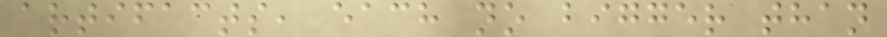artifacts, each no bigger than
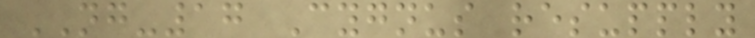NG-17 Cygnus resupply
